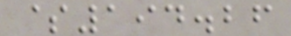$194.26
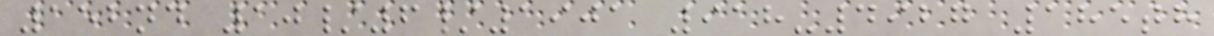152nd 10/6/1901 918-4927 185th
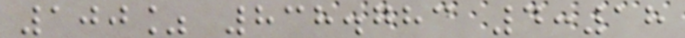100% 838.783 4:18
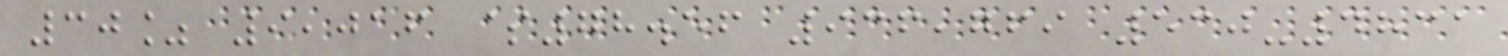30% 9,016 $78.56 936,769 530-4831
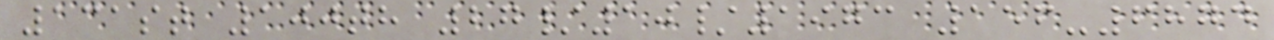131st 100th 27/10/1973 156-6874
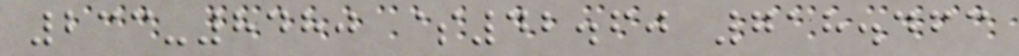233-8480 $42.60 718.463
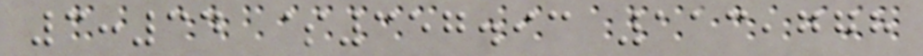3:34 $357.93 113,778
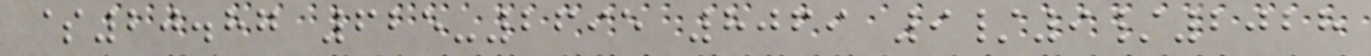$20.87 625-2695 8069 9/9/2028
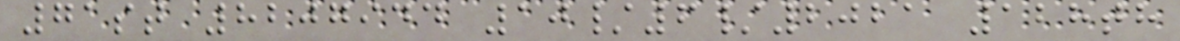71st 8207944 10/6/2021 128th
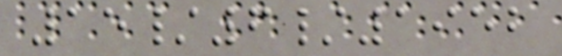15/6/1952
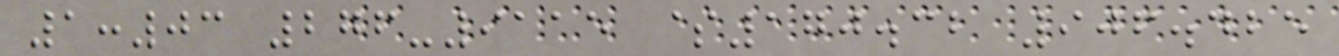1:03 276-9115 $170.32 906.425
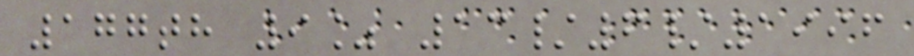177th 9% 13/6/1996
